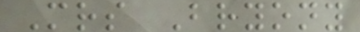Mrs Bryony
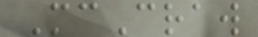McCraw
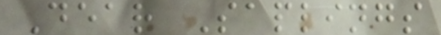Dear Saplings
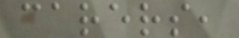carers,
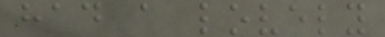had a lovely
